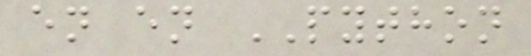en en PYTHON
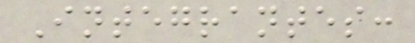Integrantes:
